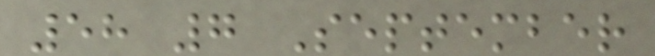58 7 September
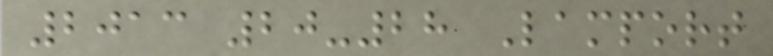2013 20-28 Lamport
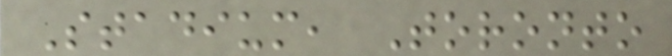Stadium, Toronto
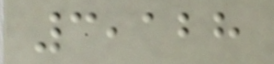3,128
